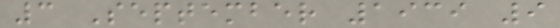3 September 1939 9
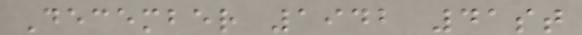December 1942 41st
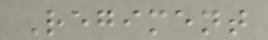Regiment
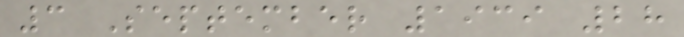3 September 1939 28
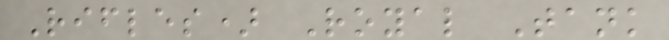Rifles) Royal Tank
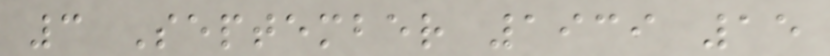3 September 1939 15
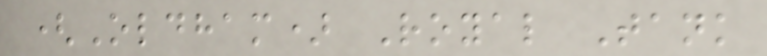(Oldham) Royal Tank
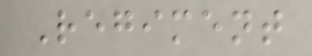Regiment
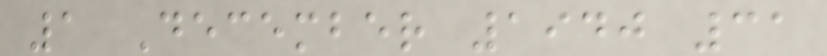1 December 1940 31
